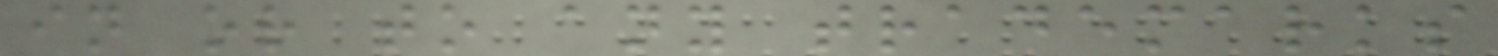in or to any trademarks
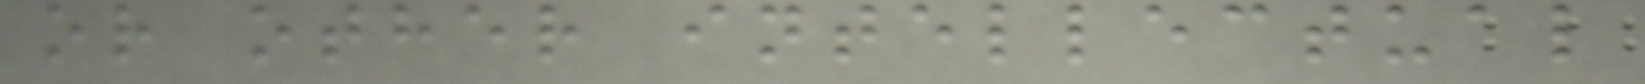or other intellectual
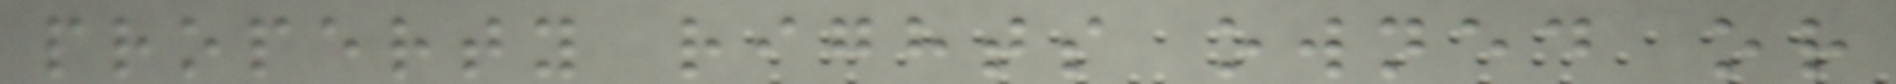property rights owned or
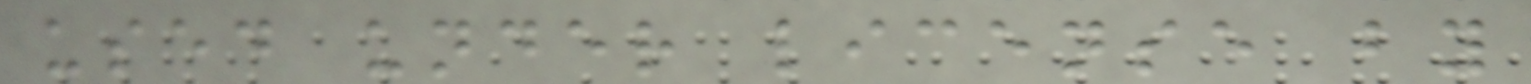used under license by
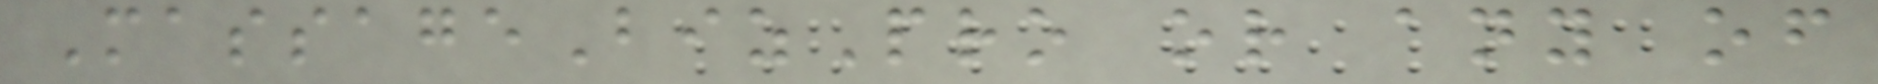MassageBizPro or any of
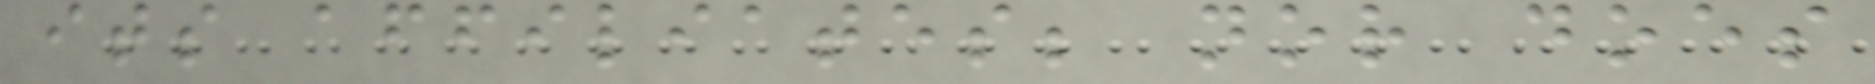its affiliates; nor does
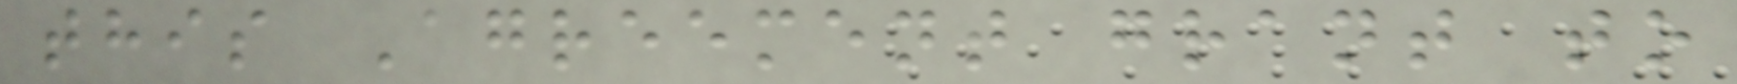this Agreement grant to
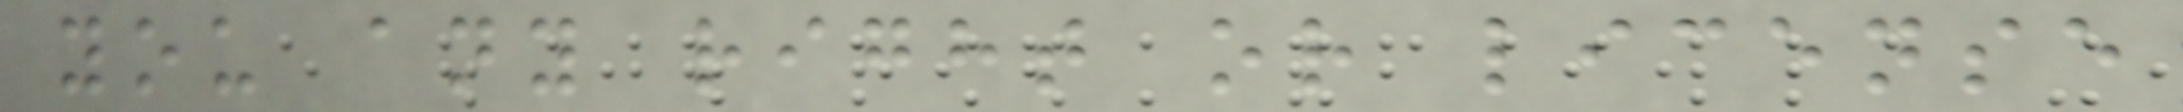you any right or license
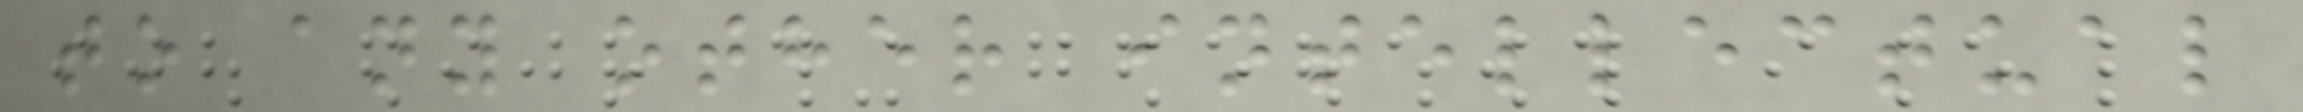to any other intellectual
